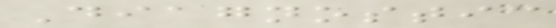Diagnostic
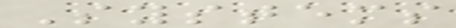Systems
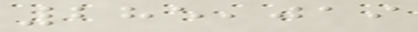285,019
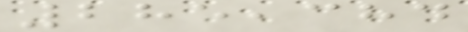285,384
